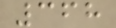368
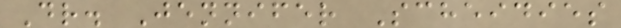Dr. Jennifer Scheidies
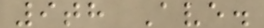9th Ave.
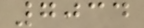7034
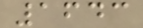1643
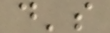d's
